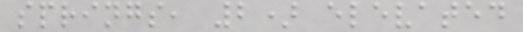springs, 2) elevated
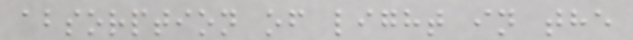absorption of light in the
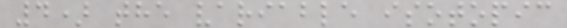4) the variable isotopic
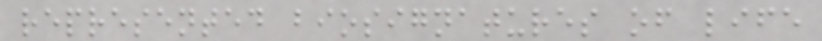represented biosignatures of life
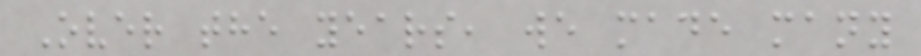Over the years, we made many
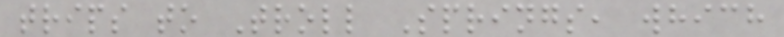trips to Troll Springs, which
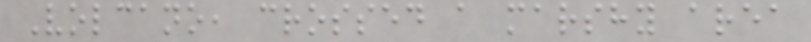Volcano, crossed a marshy area
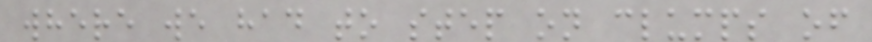where we had to step on clumps of
